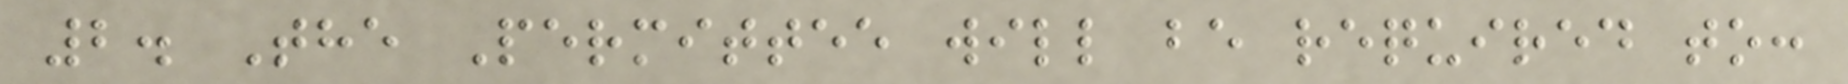2. The Permittee will be required to:
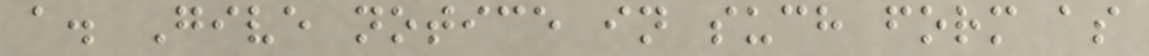a. Give notice in such form as
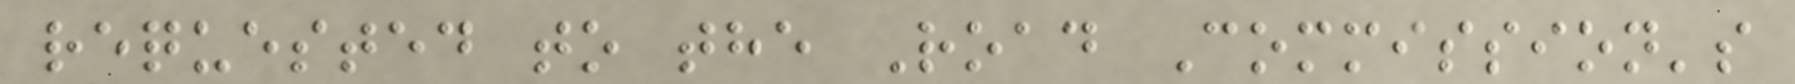requested to the Road Commission's
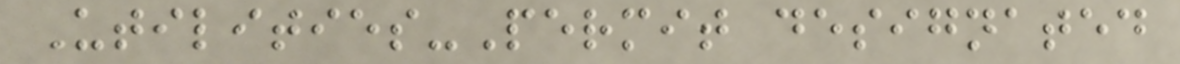Utilities-Permit designated
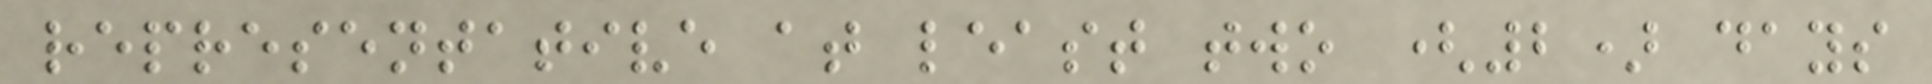representative at least two (2) days
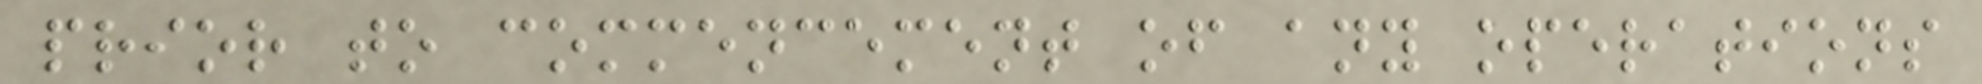prior to commencement of any operations
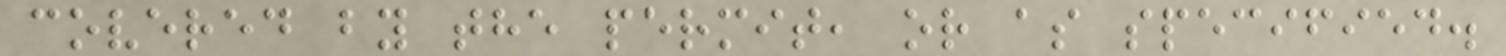covered by the permit, or as specified.
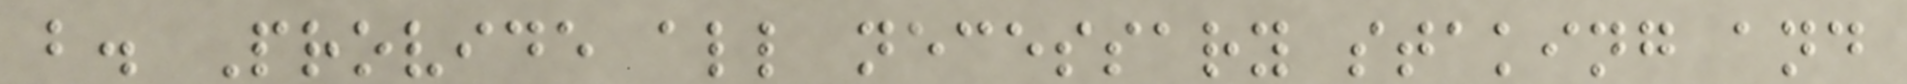b. Provide all necessary staking and
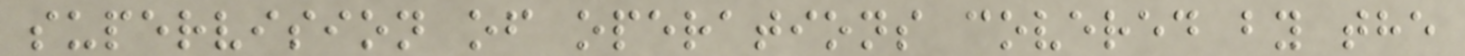supervision of operations covered by the
